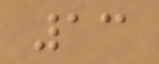13
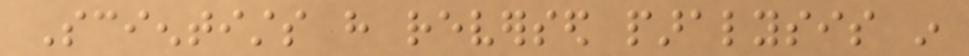Scientists have reversed paralysis in
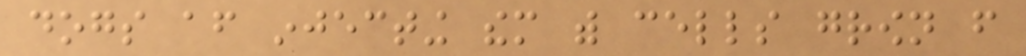dogs after injecting them with cells grown from
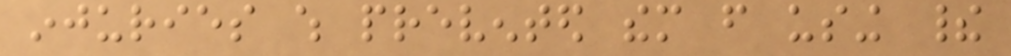injuries which prevented them from using their
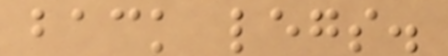back legs.
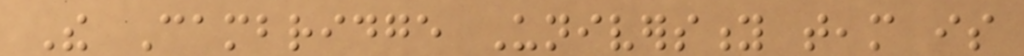The Cambridge University team is
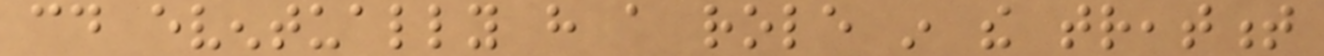could eventually have a role in the treatment
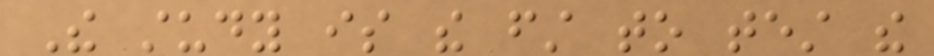The study is the first to test the
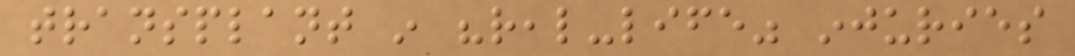transplant in "real-life" injuries
